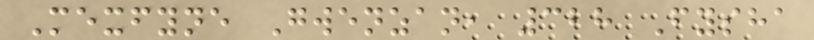Mexfyne Gwenzan, 328 Fysha
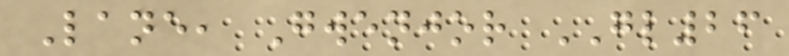Lane, Gwenjor GL26
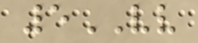5VV
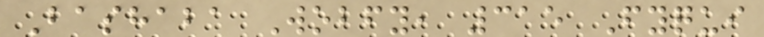Bashaba Wobfy, 315 Fyqui
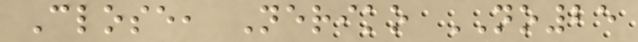Close, Neriko NO25
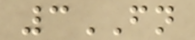3FN
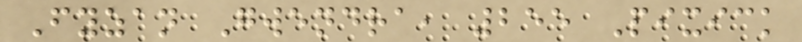Fyzan Gwendra, 255 Pixick
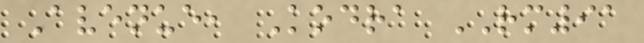Avenue, Kodra RM91
